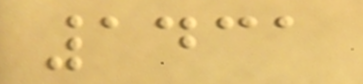1431
